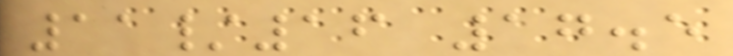11/16 17.5
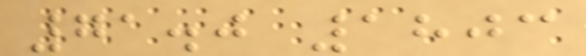71.0 1803
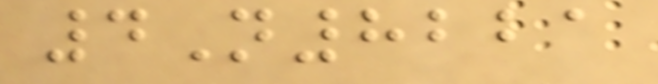4N8221
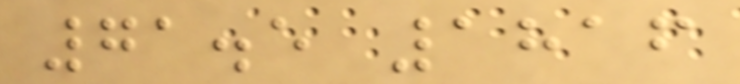71.5 1816
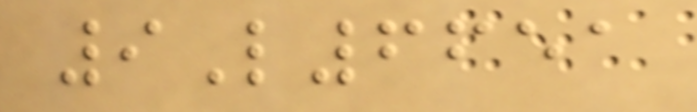9L6651
